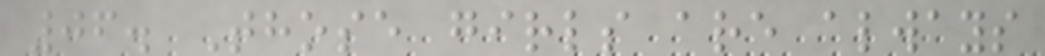06. Those girls are always
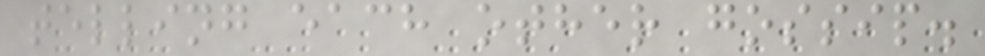telling each other gossip.
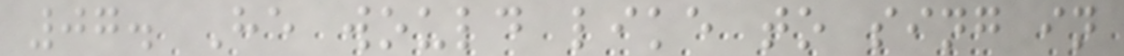07. He would like to sing in
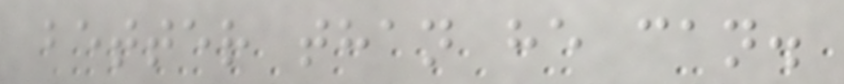better than he can.
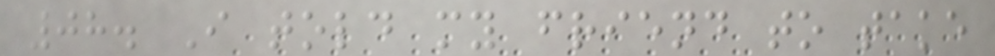08. I told my friend to take
